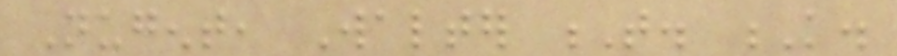Nugent, Walter T. K.
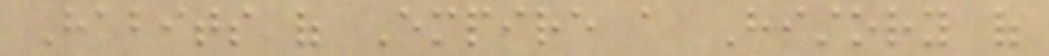Habits of Empire a History of
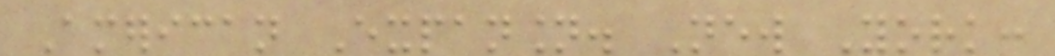American Expansion. New York:
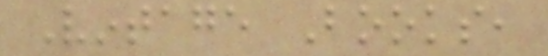Vintage Books,
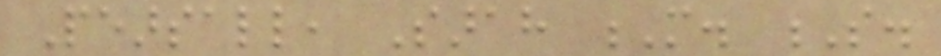Pearsall, Sarah M. S.
